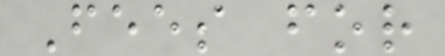Fees for
